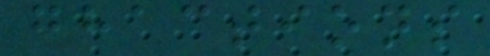ghactions
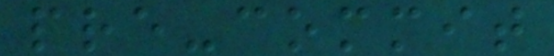pre-commit
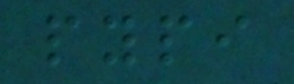pypi
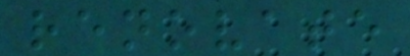renovate
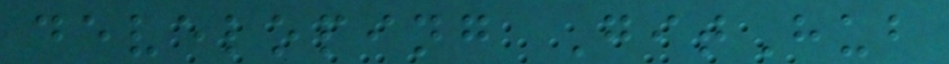developing GitHub
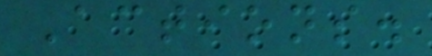Actions.
